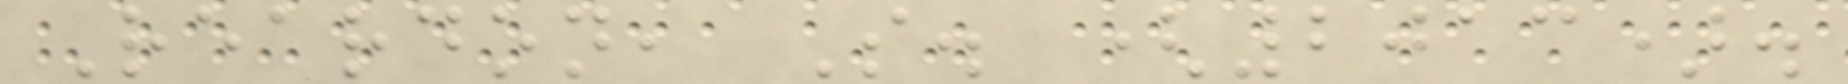Reardon, S. (2013).
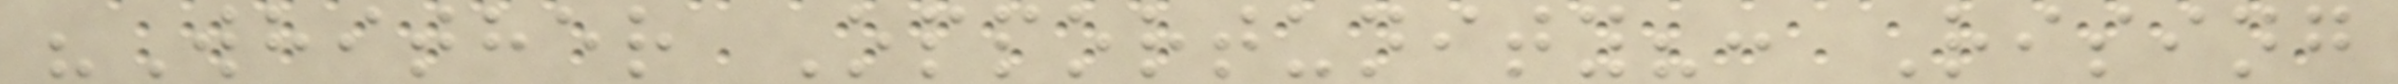"Whither Opportunity?: Rising
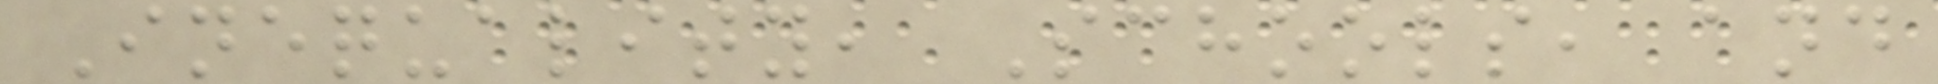Inequality, Schools, and
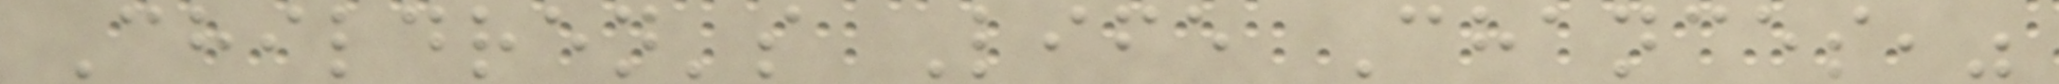Children's Life Chances,"
